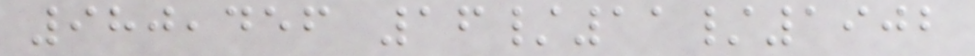980,456 16/11/1902
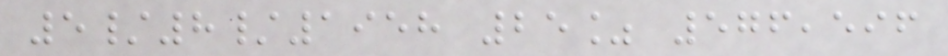5/8/1958 25% 576,596
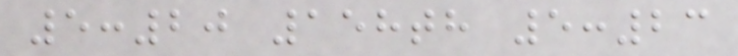5:20 158th 5:23
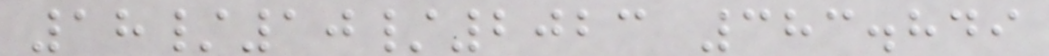18/10/2023 383.849
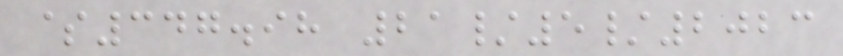$347.98 21/5/2023
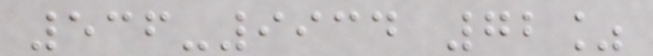536-9934 72%
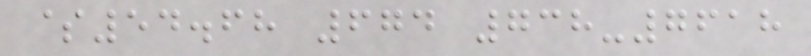$54.68 674 738-7618
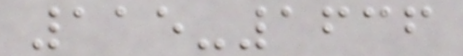115-1636
